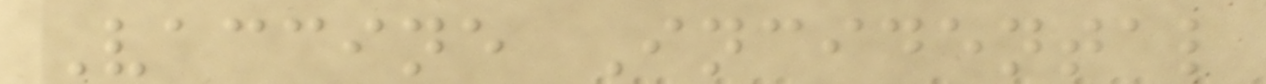Vaccine Incidental
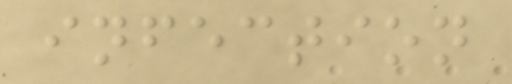infection
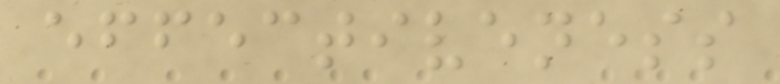effectiveness
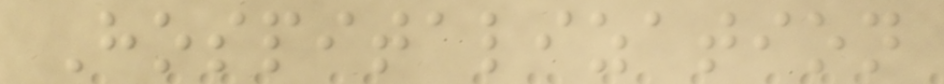Hospitalization
